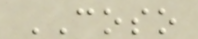COSO
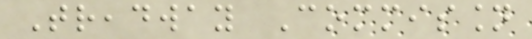Treadway Commission
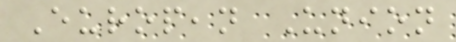European Union
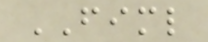FIML
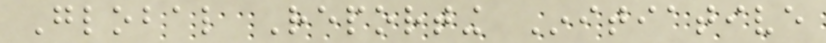Global Reporting Initiative
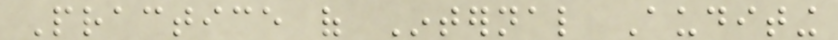Practice of Internal Auditing
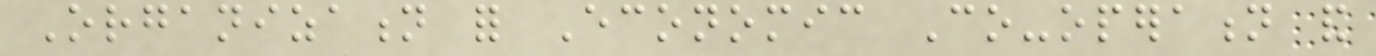Organization for Economic Co-operation and
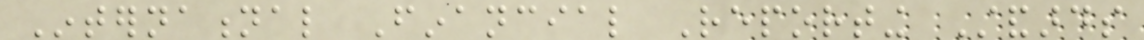International Financial Reporting Standards
